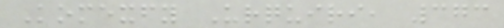Komexfy Urquiri, 373
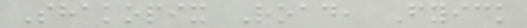Shakopix Road, Fyick
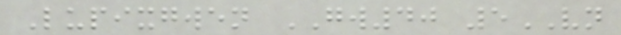Lupixgwen GW40 5VN
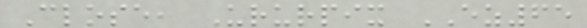Close, Ururpix EZ65
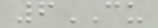6CU
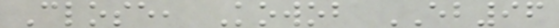Close, Kowob EB96
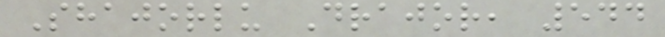Shajorlu Drajor, 544
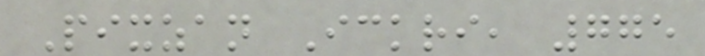Pixzan Ickri, 775
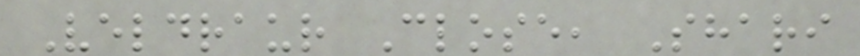Veldraur Close, Shari
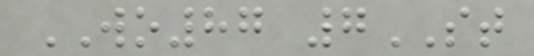WO87 7ST
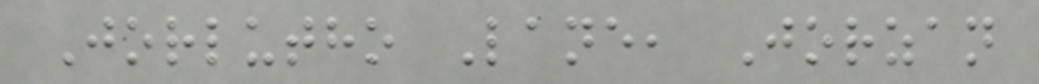Jorlutho Lane, Jorzan
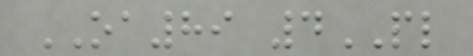OA89 4PL
